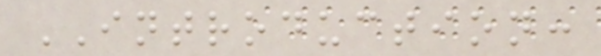INTRODUCTION:
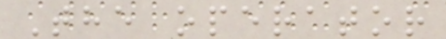The operator
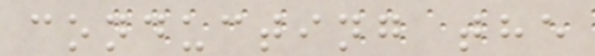conducting the
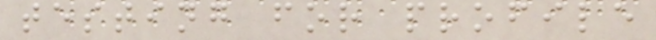testing for profile
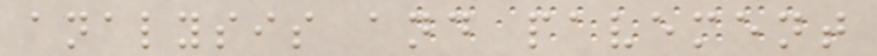analysis and pavement
